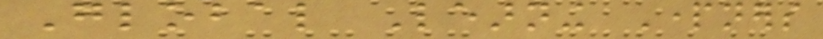Global Learning Partners
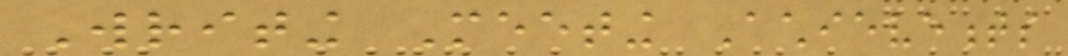Writing Meeting Achievements
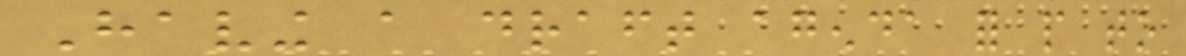Having a draft agenda for people to
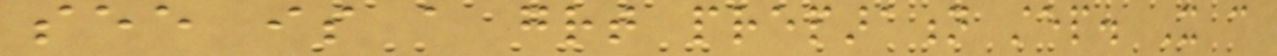see is a great preparation step. It can
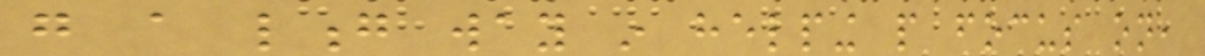go a long way in helping people focus on,
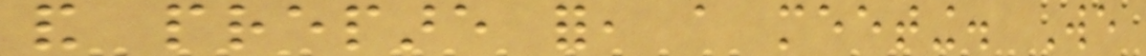and prepare for, a meeting. We
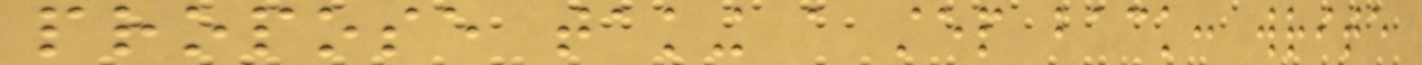propose taking a step back: write
